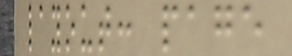layout: page
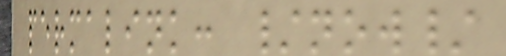permalink: /now/
